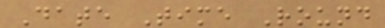Date Time Round
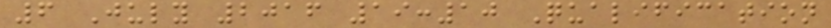6 July 2016 19:10 Qualification
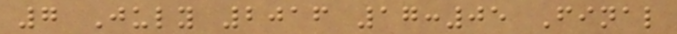7 July 2016 17:05 Final
